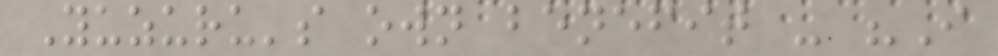Yuzuru's own benefit - "I
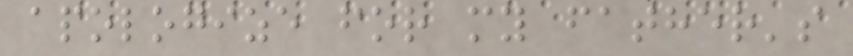apologize for my father's
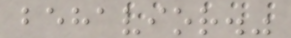behavior."
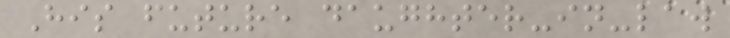His future daughter-in-law
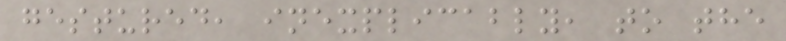gestured, inexplicably, to the
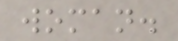woman.
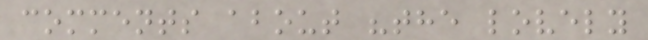comments about "the lovely
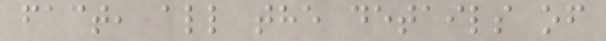fact, all the details of
